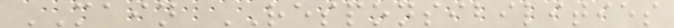MAIN RESPONSIBILITIES
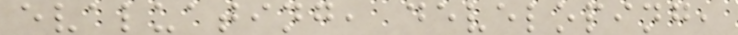evaluating, developing,
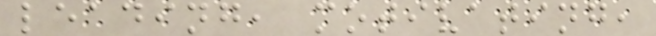leading, motivating,
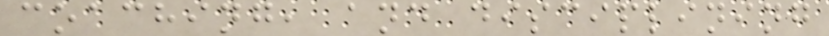coaching, and disciplining
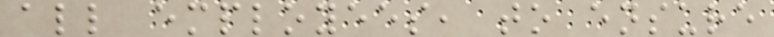all employees, to ensure
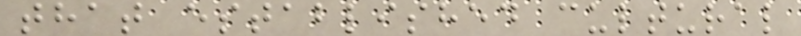that established cultural
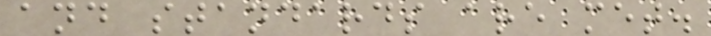and standards are met.
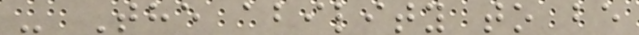- The ability to be
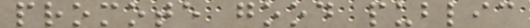promote good public
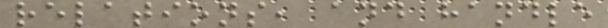relations, and handle
